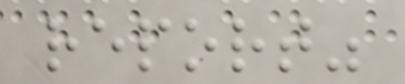report"
